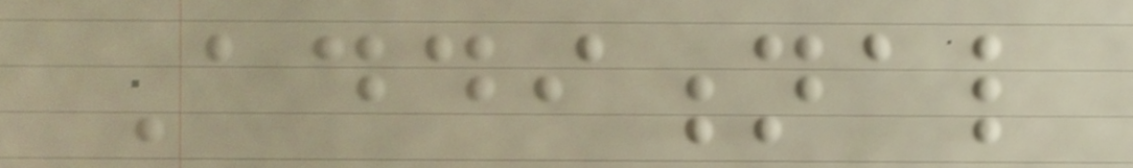Additional
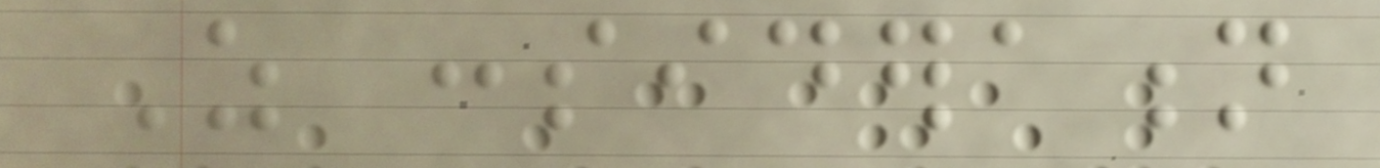As consideration
